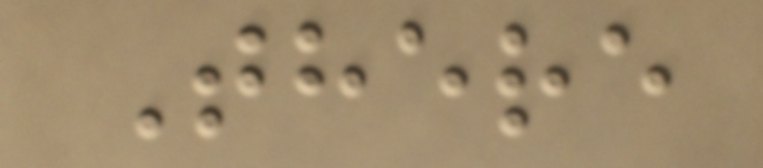There
